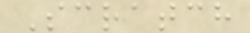Scratch
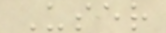User
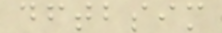dftbsim
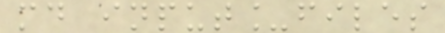md input_files
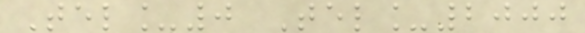Tel_0 Tel_2000
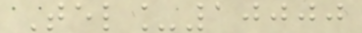Tel_10000
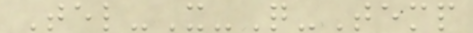Tel-X-Q-Temp
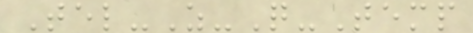Tel-Z-Q-Temp
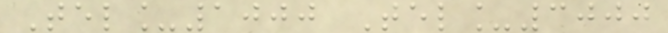Tel_1000 Tel_3000
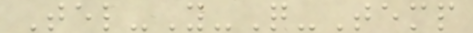Tel-Y-Q-Temp
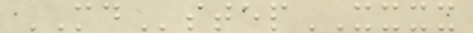MDstepXXXX
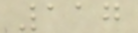117
